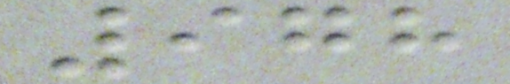978
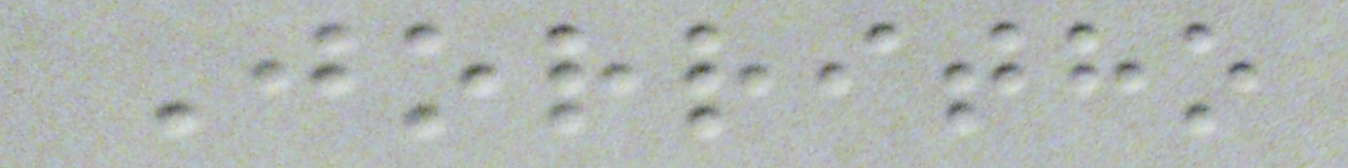Jorritho
